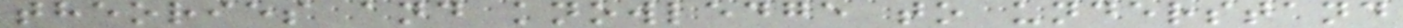theories and knowledge to understand
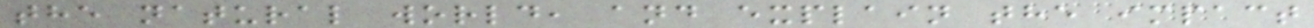the natural world, and explain the impact
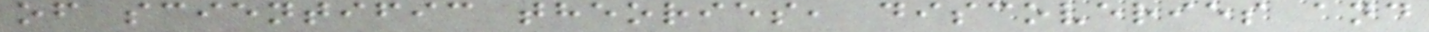of scientific theories, discoveries and
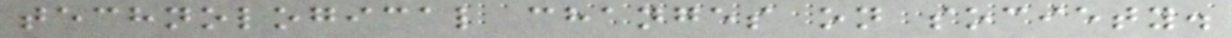technological changes on society.
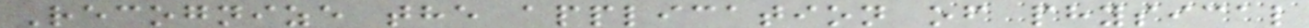Recognize the application of physical
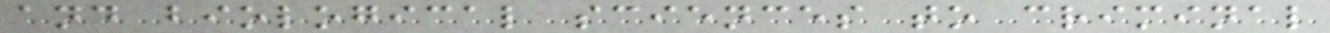and biological sciences to criminal
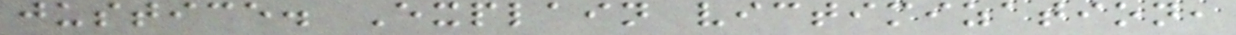justice. Explain victimization,
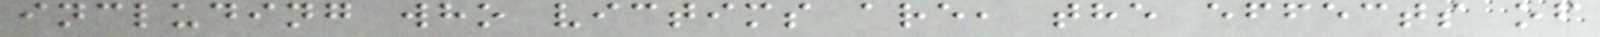including who victims are, the effects of
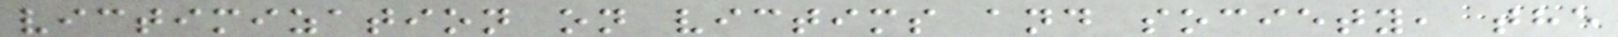victimization on victims and society, the
